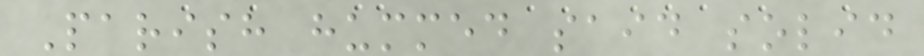Parish hummed said solid
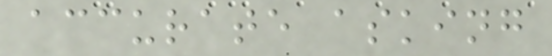accurate asking
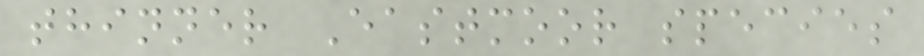thinner Eastmoor species
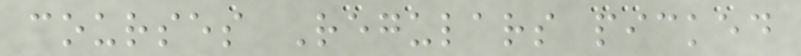courses Regulars picked
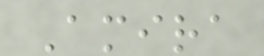Amira
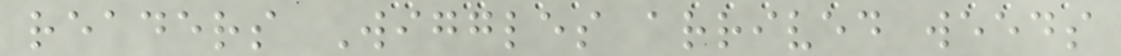readers Wiggles arrived weeds
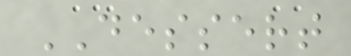DESSERT
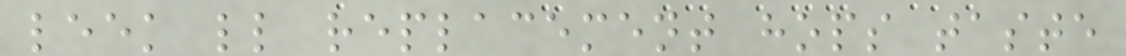leek ll replacement hops taste
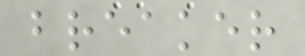breaker
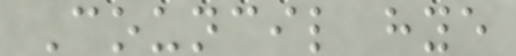Council hye
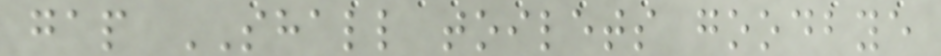gap SHALL toilets goodbye
